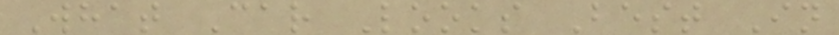What Car Looks Best In
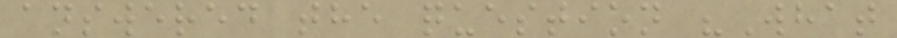answered the question "What
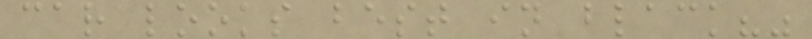car looks best in black?"
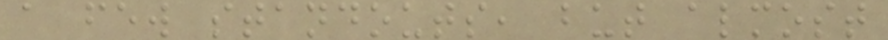a few standouts, but almost
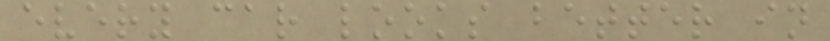every car looks better in
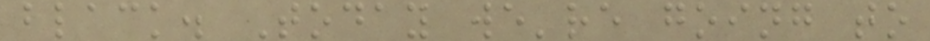black. Today we're going to
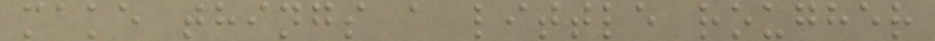make things a little rougher
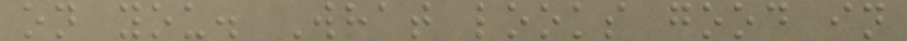on you. What looks good in
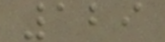129
